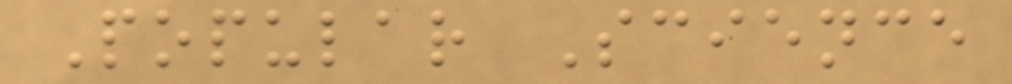Popular Science
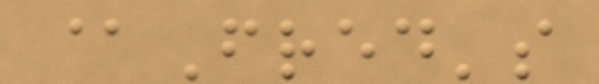@Fred's
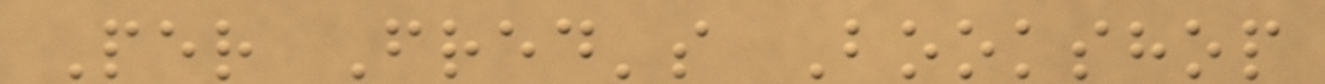Per Fred's Bookshop
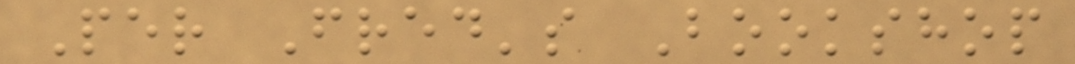Per Fred's Bookshop
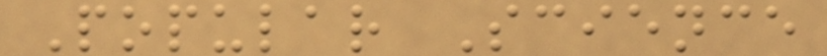Popular Science
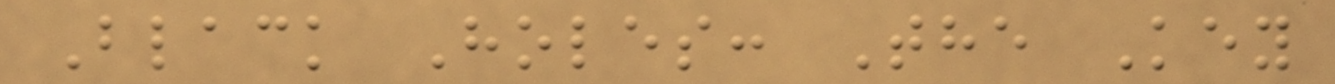Black Holes: The Key
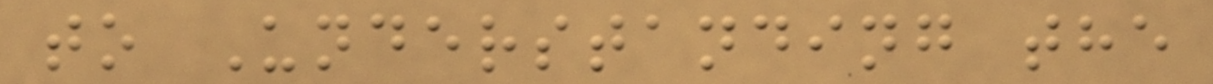to Understanding the
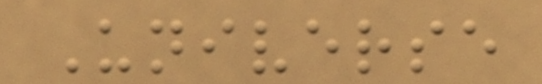Universe
